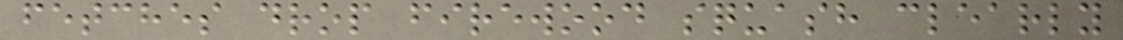fetches drop firewood squash clearly
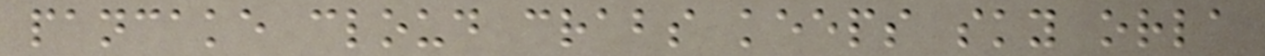pancake cloud crabs keeps sky orla
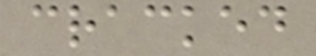cracked
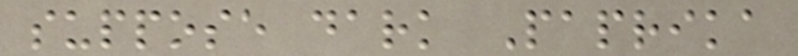suppose dark Paprika
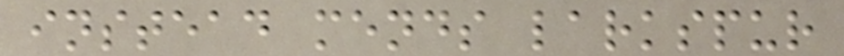instead mends larkspur
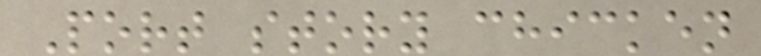Port story chicken
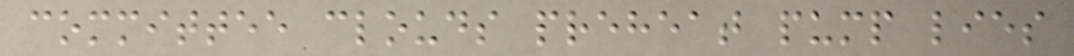committee clouds preheat pump lies
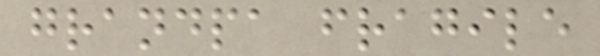grandpa fragile
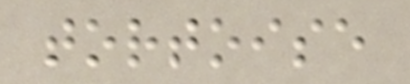tortoise
